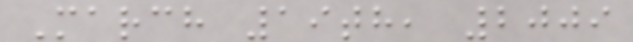March 19th, 2009
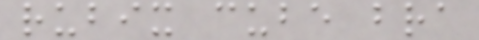rubix cube bra
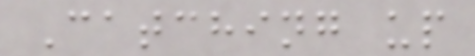Catching up
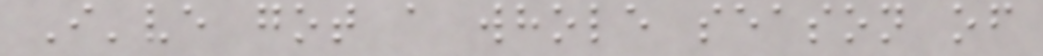I've got a whole season of
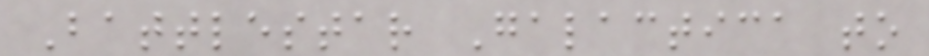Battlestar Galactica to
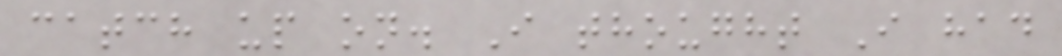catch up on. I thought I had
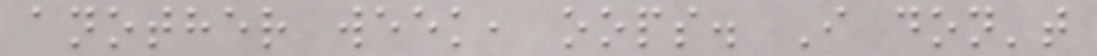another week, oops. I don't
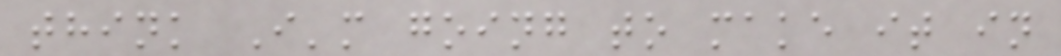think I'm going to make it in
